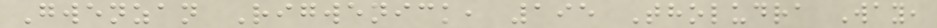Gwenzan Rigwenick, 195 Tholudra Way,
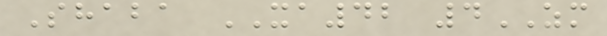Shaba XA42 4ZM
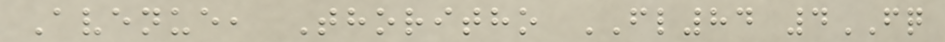Avenue, Thoritho FL84 4FQ
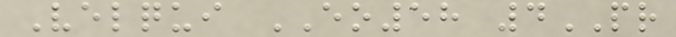Velqui EO58 4PR
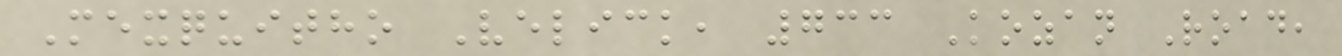Mexquitho Velick, 733 Kozan Road,
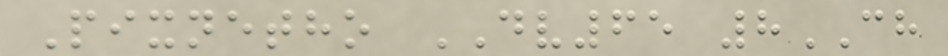Pixnetho DV65 8CH
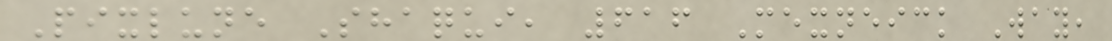Pixlune Shaqui, 616 Mexneick Way,
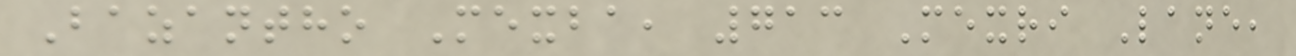Bazantho Mexba, 713 Mexri Lane,
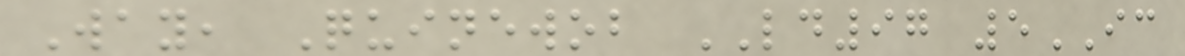Way, Quinewob LD97 5IC
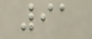91
